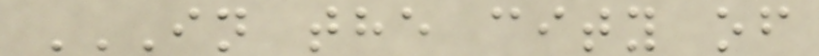IN THE CITY OF
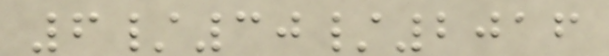6/30/2016
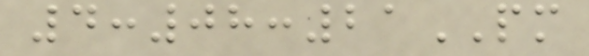4:08:21PM
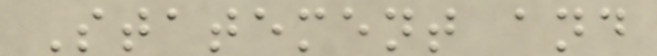Statement and
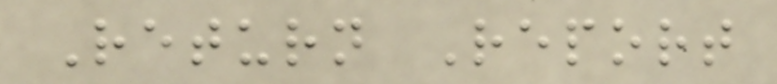Return Report
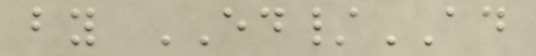by ED/AD
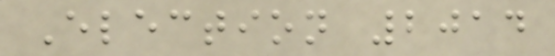Election 2014
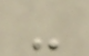-
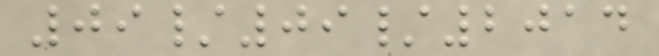09/09/2014
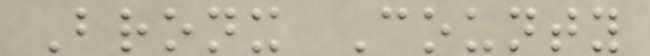Bronx County
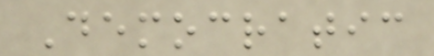Democratic
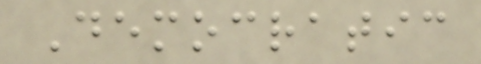Democratic
